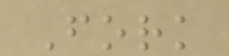Fork
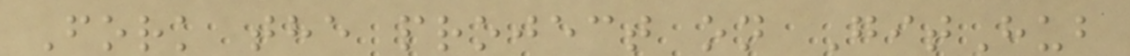Fork the project on GitHub
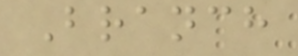Branch
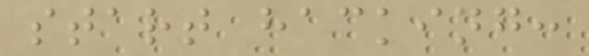start hacking:
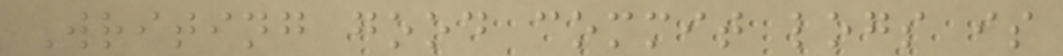Writing good commit logs is
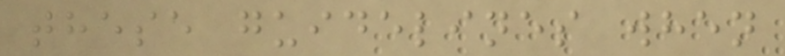these guidelines when
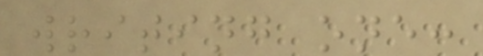writing one:
